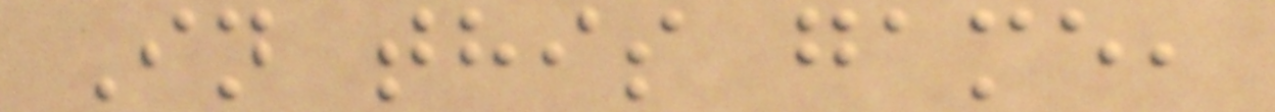In this game,
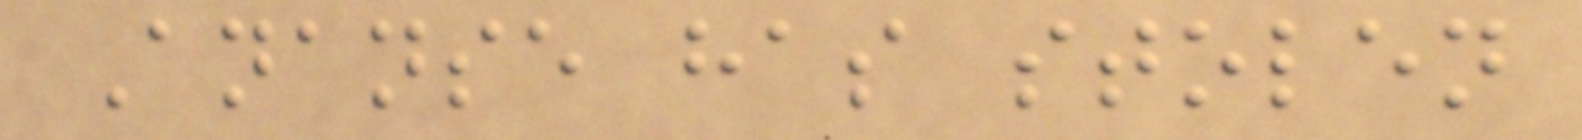Ananse has stolen
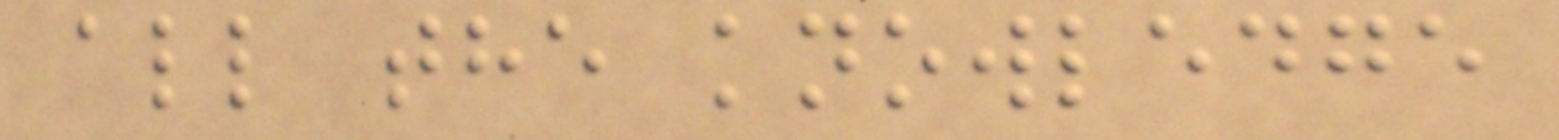all the knowledge
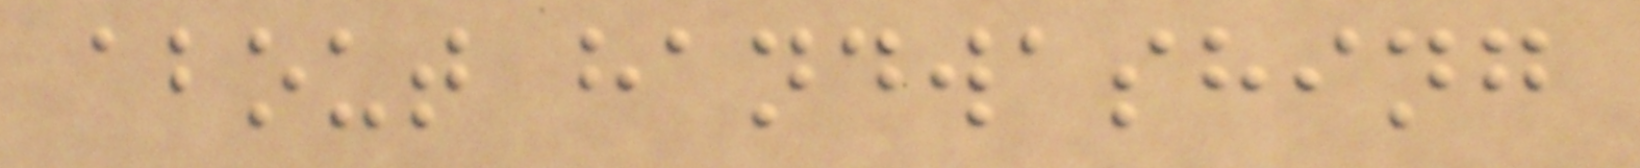about handwashing
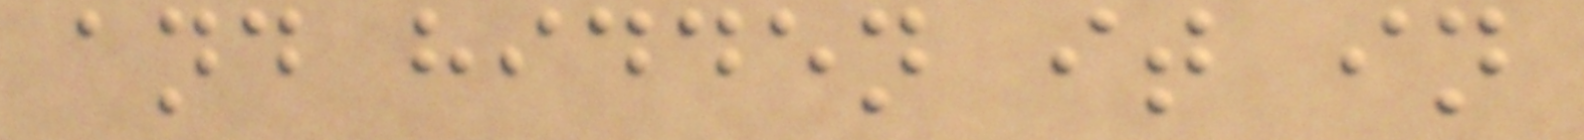and hidden it in
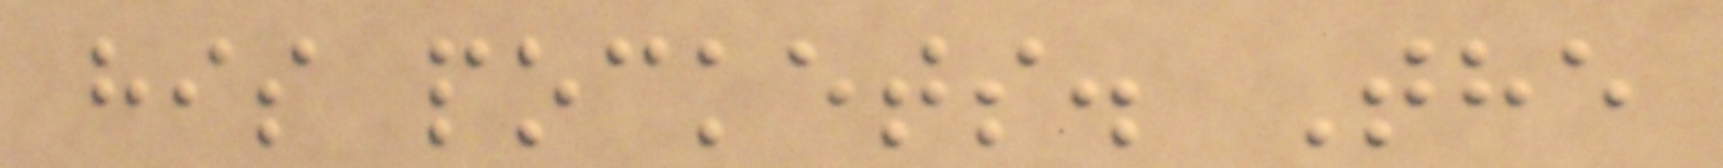his pockets. The
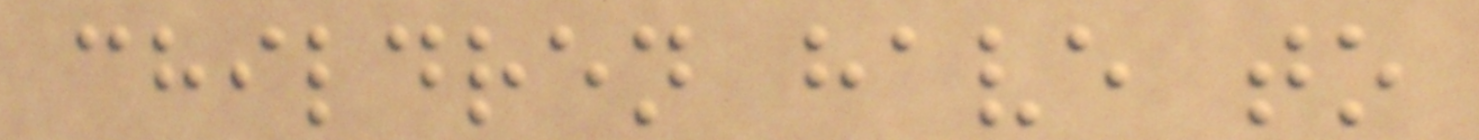children have to
